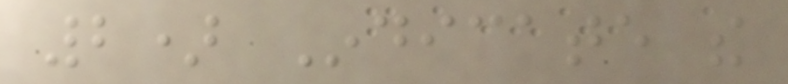2) Indicate the
